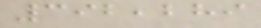392,289
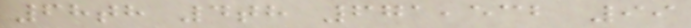68th 4th 671,532 99
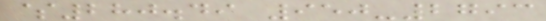$280.49 950-2793
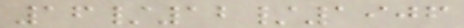16/12/1906
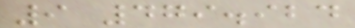9 479.924
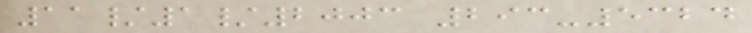11/1/2003 293-5324
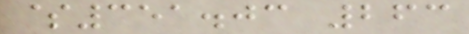$351.03 263
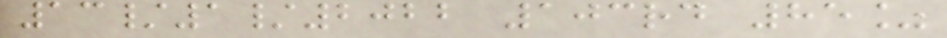13/1/2022 103rd 85%
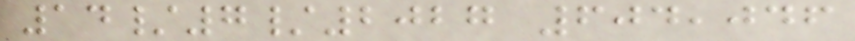14/7/2027 604,046
